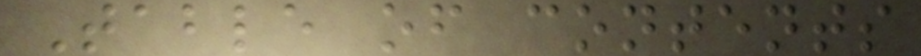Table of contents
